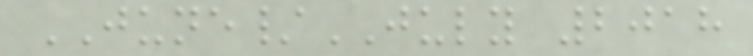JUNE/JULY 2018
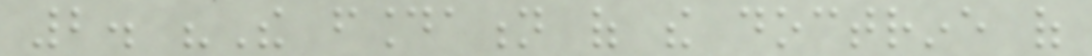2. "The foundation of the doctrine of
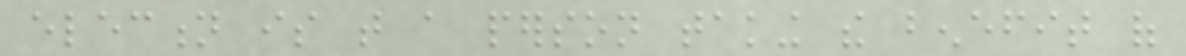election is that a person taking the benefit of
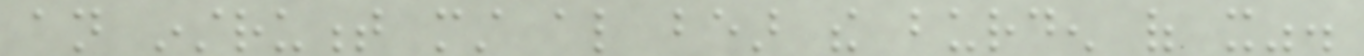an instrument must also bear the burden of it".
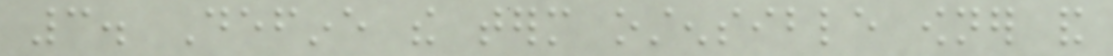3. Define the term ostensible owner and
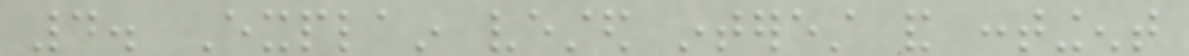4. Explain vested interest and contingent
